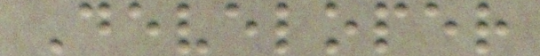Developer
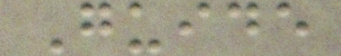Guide
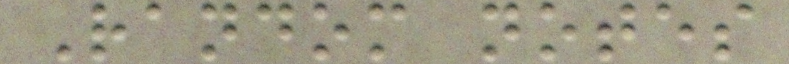Random notes
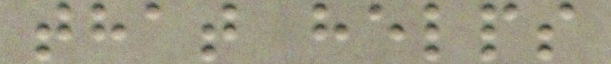that helps
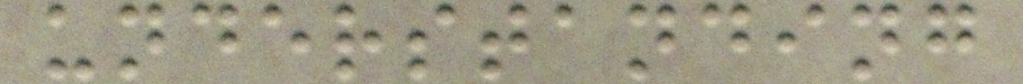understanding
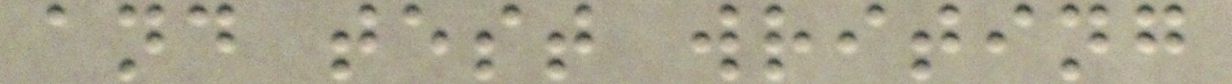and test writing
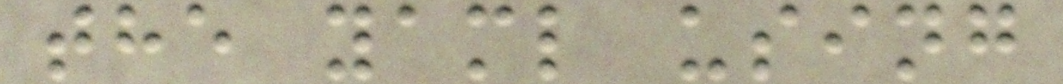the yaml using
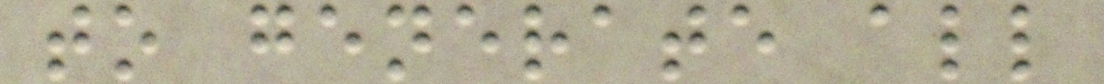to generate all
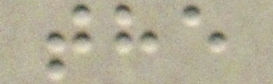the
